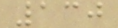130
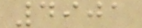4901
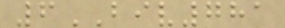6BIV781
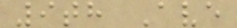9th Ave
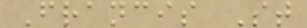Francis St
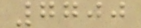7700
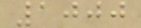1000
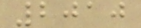2010
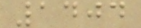1404
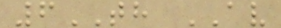6TH AV
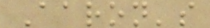Aaron's
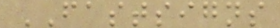FASTSIGNS
